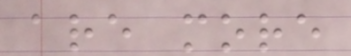are more
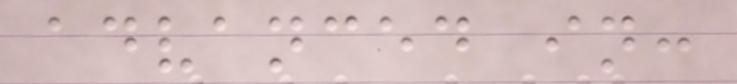advanced in:
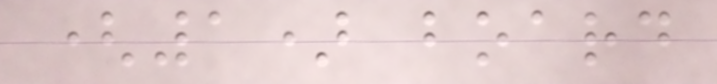(1) board
